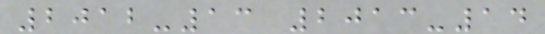2012-13 2013-14
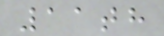11th
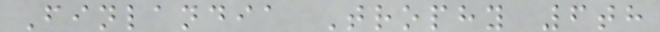Finlandia Trophy 6th
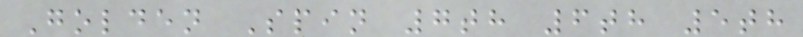Golden Spin 7th 6th 5th
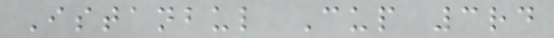Istanbul Cup 3rd
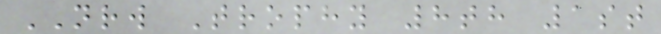NRW Trophy 8th 1st
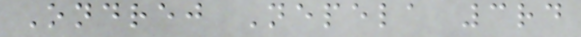Ondrej Nepela 3rd
